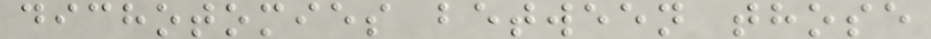dichotomies between those
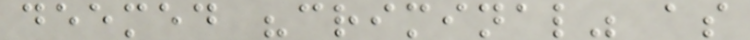deemed "criminal" as
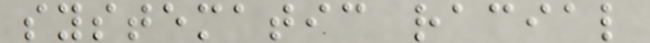systematic racial
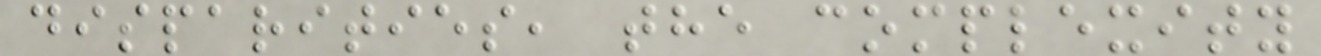disparities, the complexity
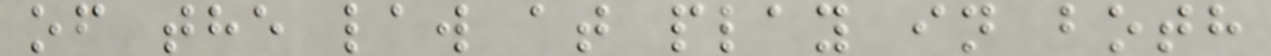of the law at play in both
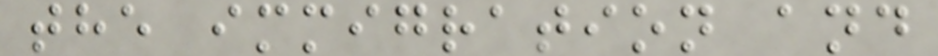the immigration and
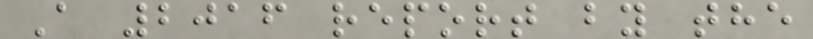A 2016 report by the
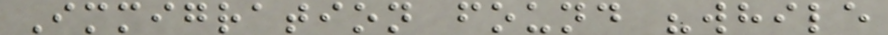Immigration found "while
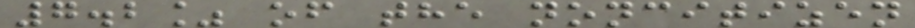7.2% of the noncitizen
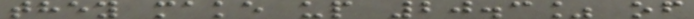they make up 20.3% of
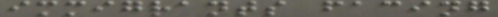immigrants facing
